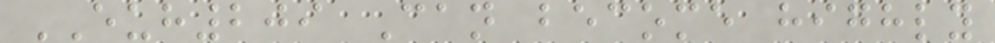EUH209 Can become highly
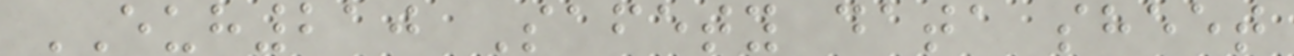EUH210 Safety data sheet
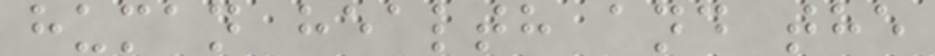human health and the
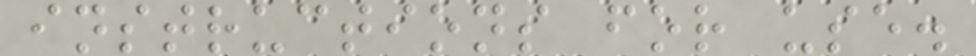instructions for use.
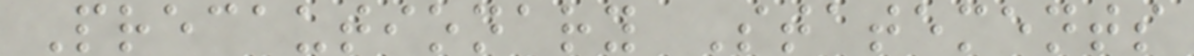Precautionary Statements
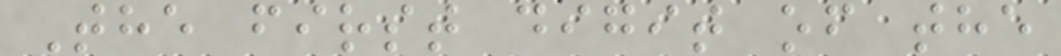The first digit of the
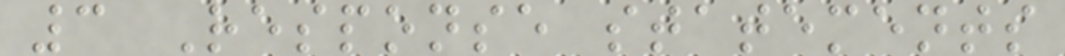3 Response statements
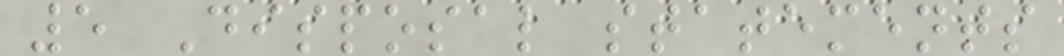5 Disposal statements
